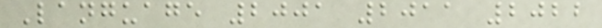Language 2001 2011 2022
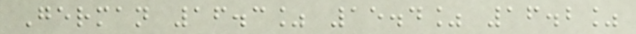German 16.3% 15.4% 16.2%
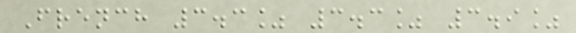French 3.3% 3.3% 3.9%
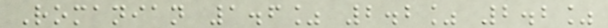Romanian 1.6% 2.2% 2.2%
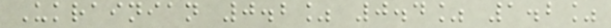Ukrainian 0.2% 0.4% 1.2%
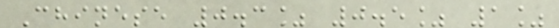Chinese 0.3% 0.5% 1%
